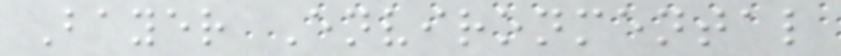Bayer Environmental
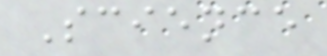Science
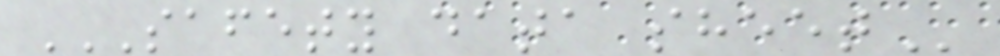SAFETY DATA SHEET
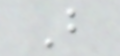B
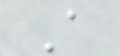A
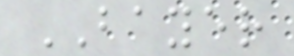BAYER
